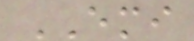EMI
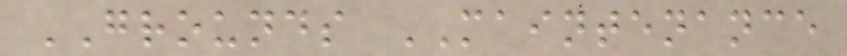GROUNDS MAINTENANCE
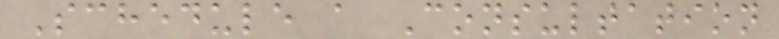Schedule a Consultation
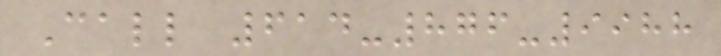Call 614-876-9988
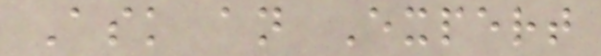Ask an Expert
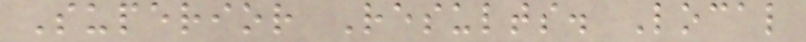Superior Results. Local
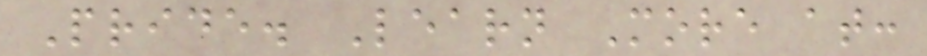Pride. Learn More at:
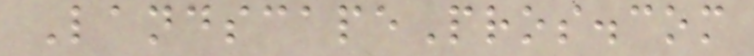LandscapePros.com
